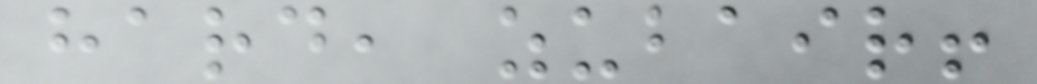hard, zubair!
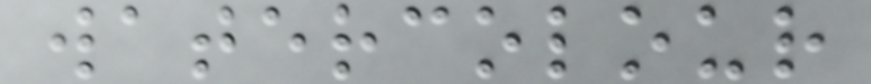watercolour
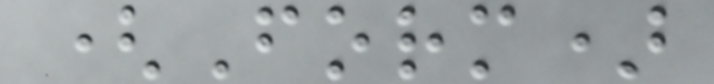(Form)
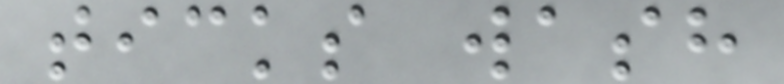ticks wash
